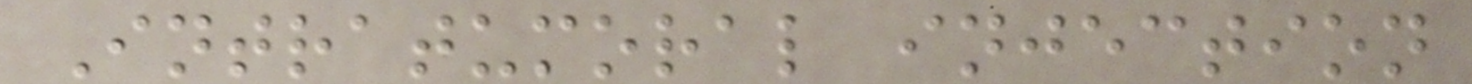Intratumoral injection
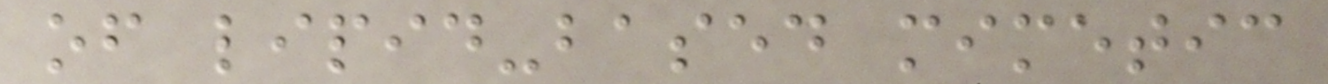of lipid-based mimetic
